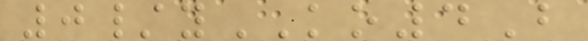0/yKO4B
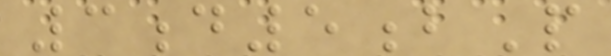3d5bP
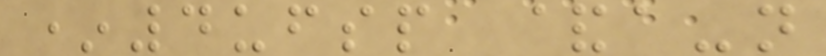*4ufsp &a-n
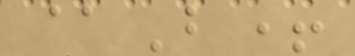@B+
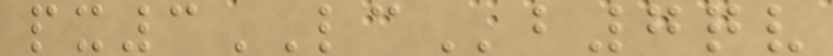px3LCb7qv
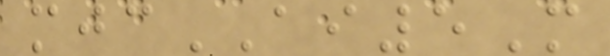mjcAI5M
